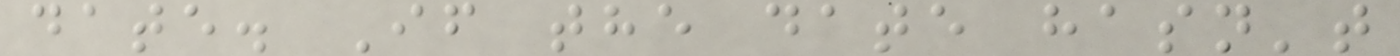date. If the date hasn't
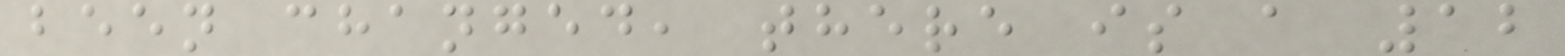been changed, there is a 12
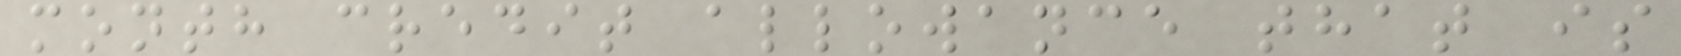month credit allowance that is
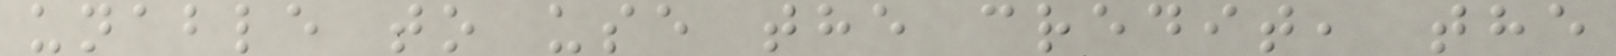unable to use the credit, the
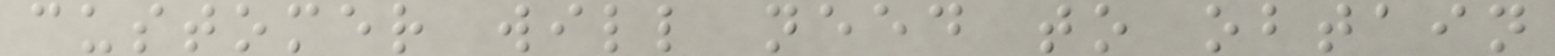customer will need to obtain
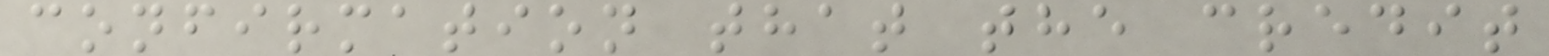confirmation that the credit
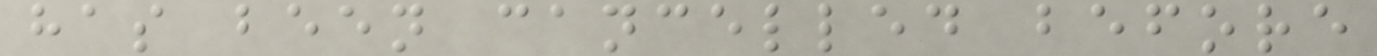has been cancelled before
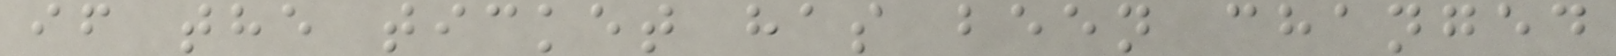if the ticket has been changed
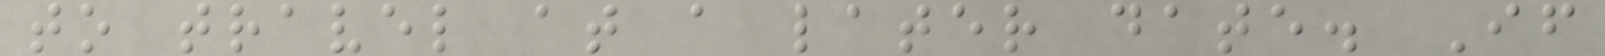to travel at a later date. If
